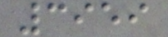3959
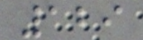129
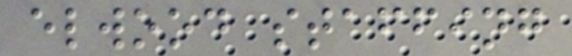elwood staffing
